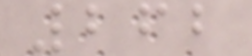262
